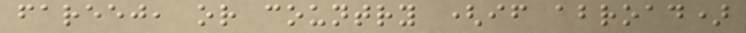fareej, or country (if abroad)
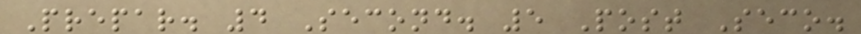Prepar. 4 Second. 5 Post Seco.
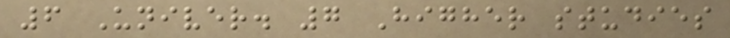6 Univer. 7 Higher studies
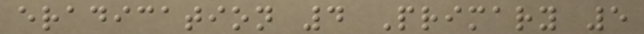eradication 4 Primary 5
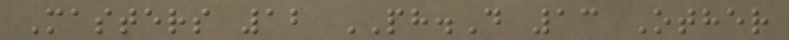Masters 12 PH.D 13 Other
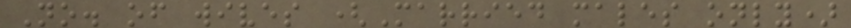No. of wives (Married males only)
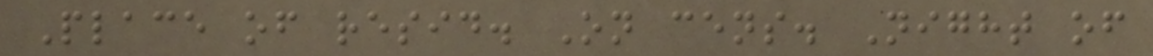Place of resid. On cens. Night of
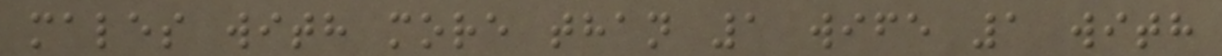males with more than 1 wife 1 with
